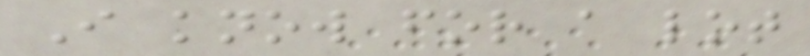I know for a lot
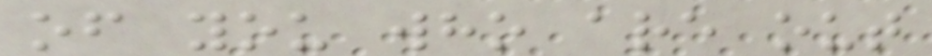of you who are out
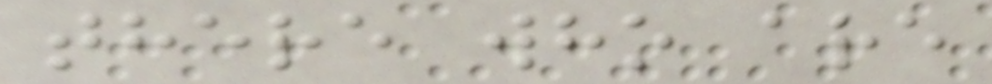there who are
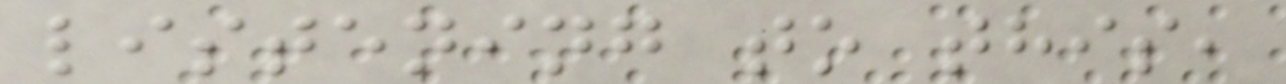listening to this,
